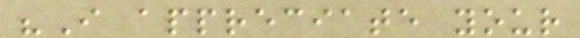"I appreciate your
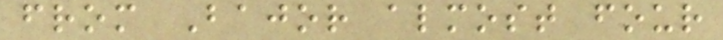from Bajor almost four
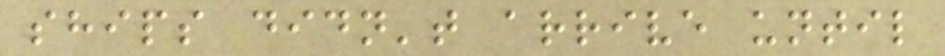ships didn't arrive until
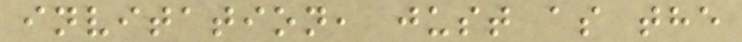invitation, just as the
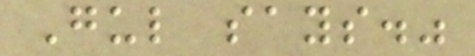Gul says."
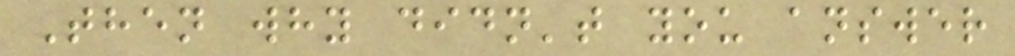Then why didn't you answer
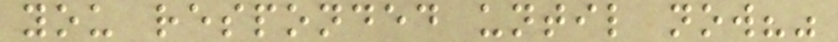you responded until now?"
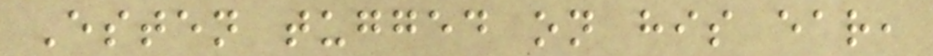Esten tugged on his ear,
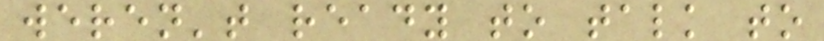weren't ready to talk to
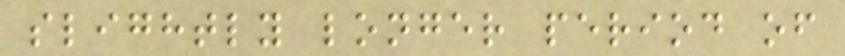slightly longer period of
